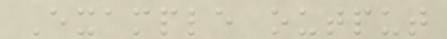Example output
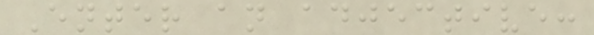Enter an adjective:
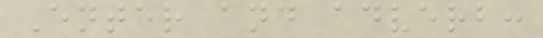Enter and adverb:
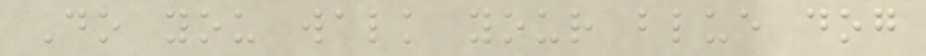Do you walk your blue dog
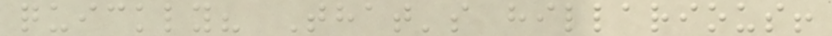quickly? That's hillarious!
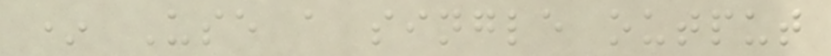* Use a single output
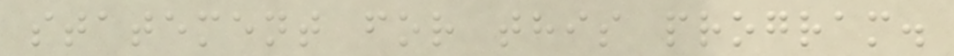statement for this program.
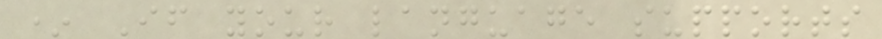* If your language supports
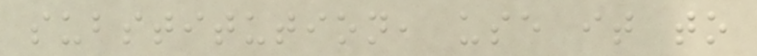substitution, use it to
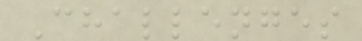Challenges
